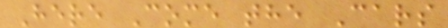Here Come the Cars
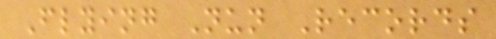Flying Nun Records
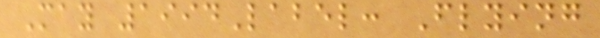May 1994Label: Flying
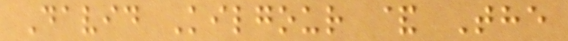David Kilgour & The
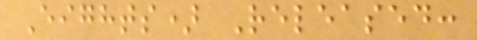Eights) Released:
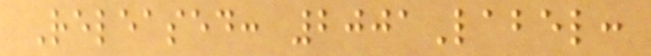Released: 2001Label:
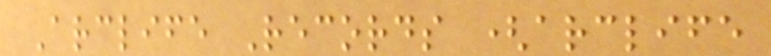Arclife Records (arclife
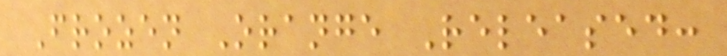Frozen Orange Released:
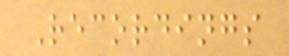Recordings
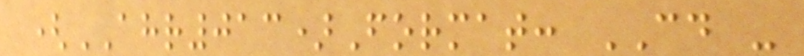(AHR013)Format: CD -
